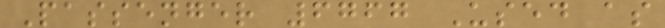Passenger 6767 Used as
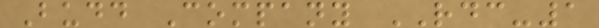Budd Company RDC-1
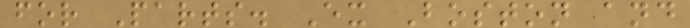for Parts. Ex Boston and
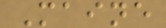Maine
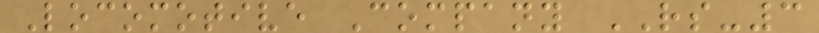Locomotive Company RS-3
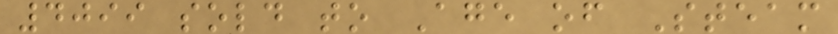4099 sold to Age of Steam
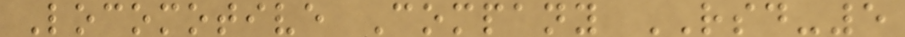Locomotive Company RSD-5
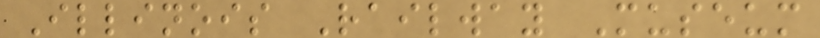Illinois Railway Museum
